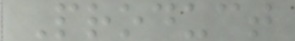Product
